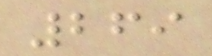269
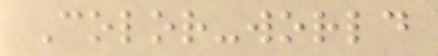Color-world
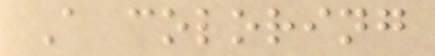A coloring
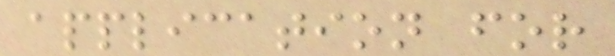application for
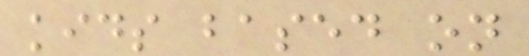kids based on
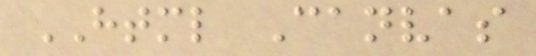HTML Canvas
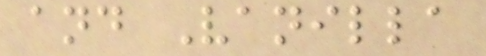and Vanilla
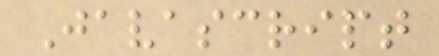Javascript
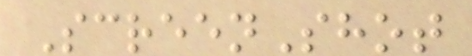ScreenShot
